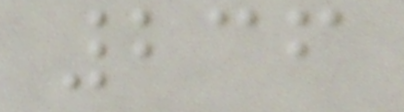236
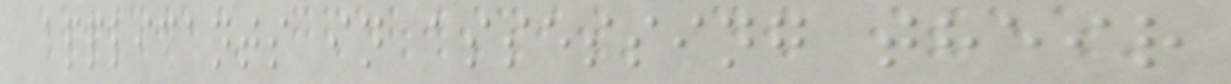applicants in assessing their
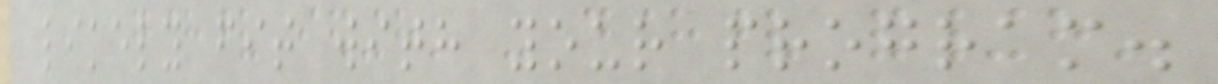likely fit with your program.
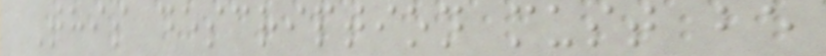This description must be
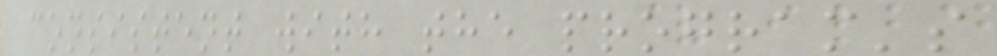consistent with the program's
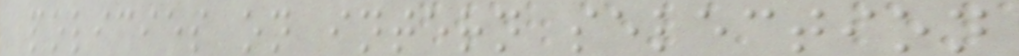policies on intern selection
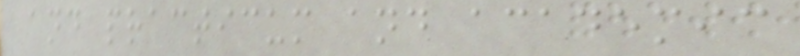and practicum and academic
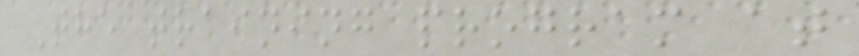The training program at
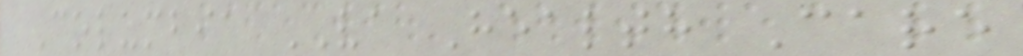Columbia VA Health Care
